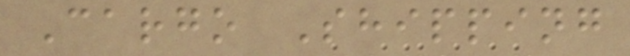Cargo Shipping
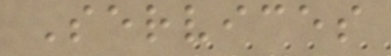Services
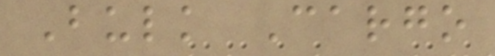Bulk Cargo
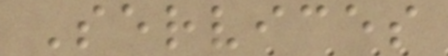Services
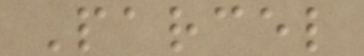Parcel
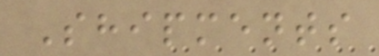Shipments
